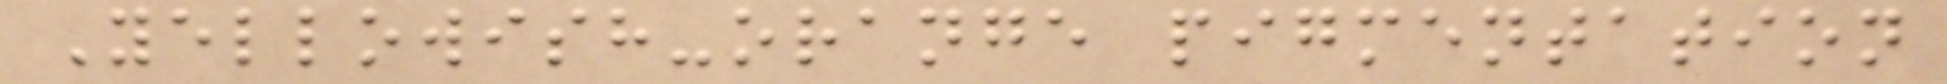Yellowish-orange pigmentation
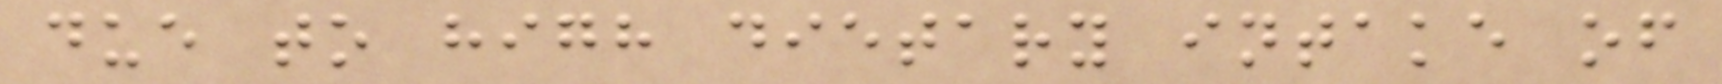due to high dietary intake of
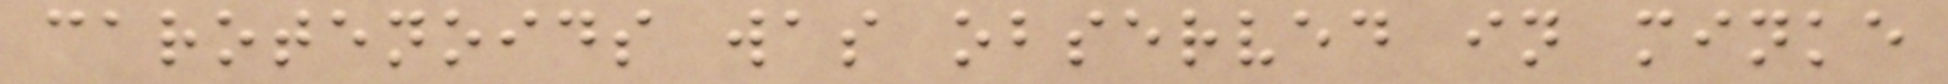carotenoids was observed in minke
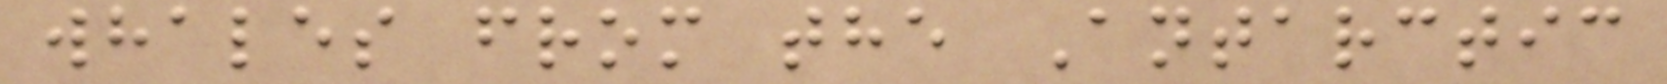whales from the Antarctic
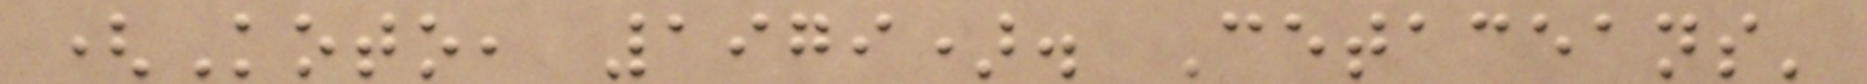(Koto, 1979). Cetaceans'
